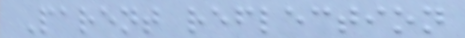Parent reflection
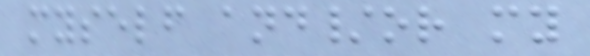myself and/or my
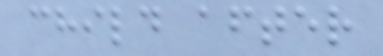child after
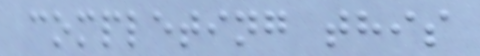completing this
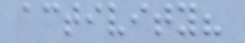activity?
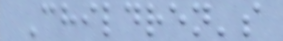Children's
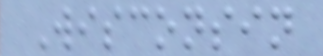Wisconsin
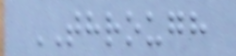THROUGH
